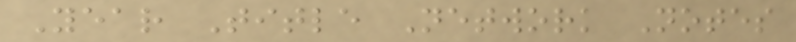Year Title Network Notes
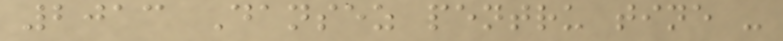2013 Dansez pentru tine -
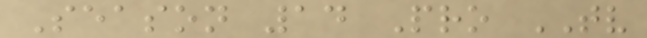Season 14 Pro TV
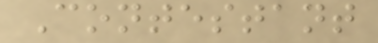Contestant
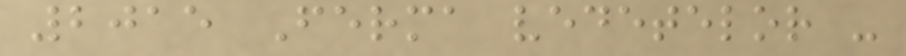2015 Ferma vedetelor -
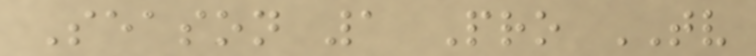Season 1 Pro TV
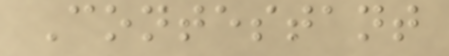Contestant
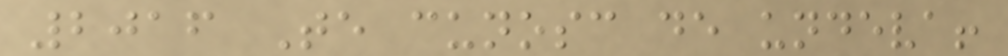2016 Te cunosc de undeva!
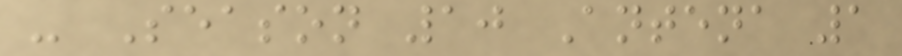- Season 10 Antena 1
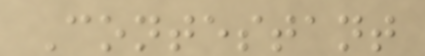Contestant
